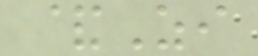&Zi
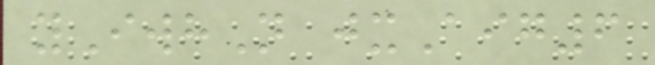yIwhN jxAig6
